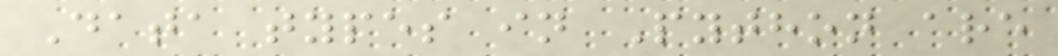Data types in Python are
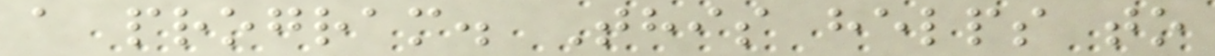a program. This helps to
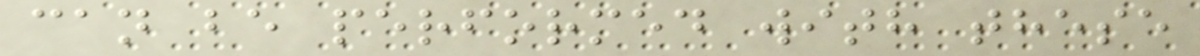can be performed with these
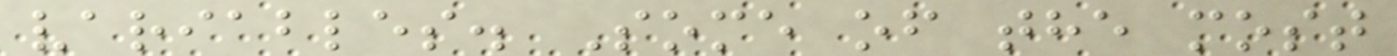variables. Some of the most
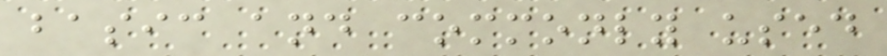basic and commonly used
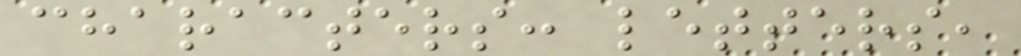characters: letters,
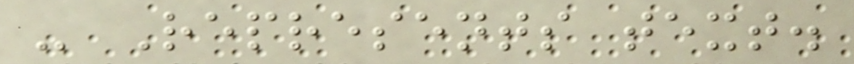- Represents text.
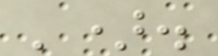').
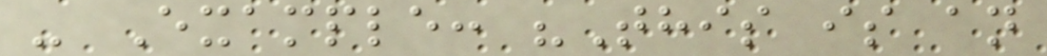- Example: "This is an
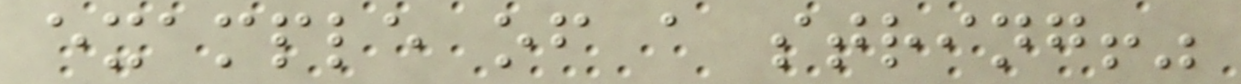example of a string!"
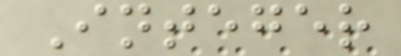Integer
